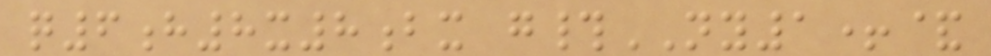q6h8x8bx g#NY1+&
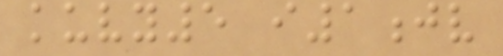kuvy5 i1jv
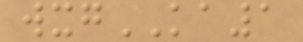wxgKA1
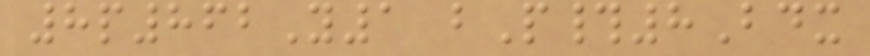8p862Y1 bP#8Bdx
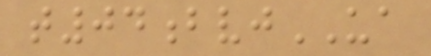t04bvjUA
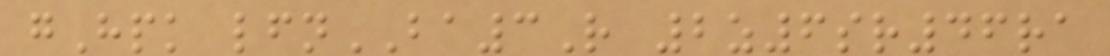gHpk lfnBA3R 2z6sr46ra
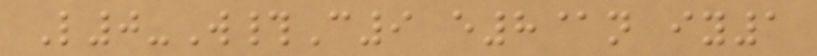L0-W#C9 e8@n iy1
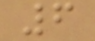6
